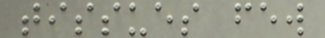tissues few
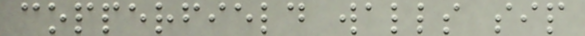copperfield walls sip
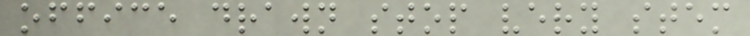office drawn stop very stem
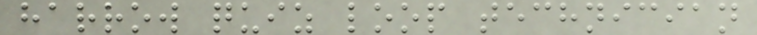harrow quiz loop technician
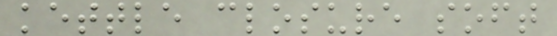kettle closure soft
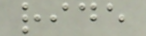ride
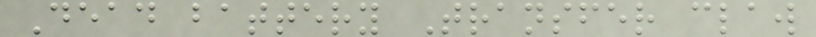Dead battery Transfer claw
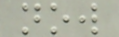now
